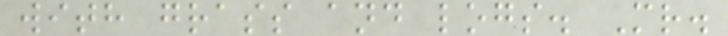with grass and logs. Mr.
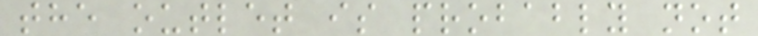the outlet is probably not
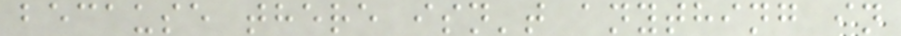because there isn't anything in
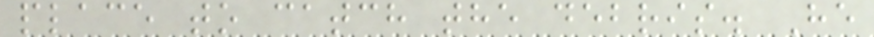place to catch the debris. He
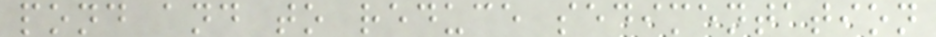pond and to reduce sedimentation
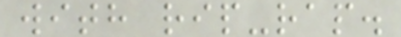with rip-rap.
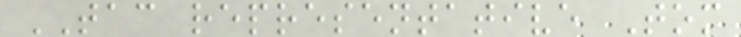TAC representative Tom
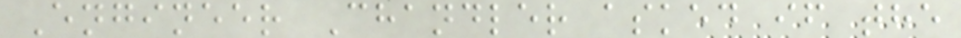Engineer Chandler asked if the
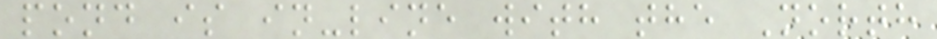pond is in-line with the North
